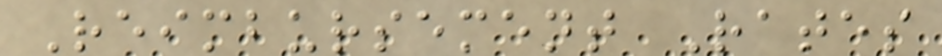Reimbursement Rates
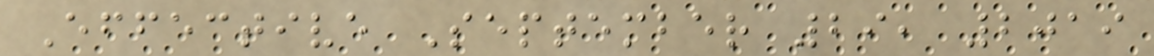Effective September 29, 2019
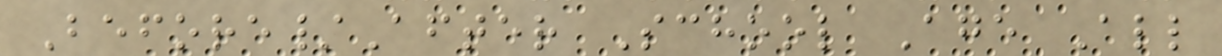Before/After School Age All
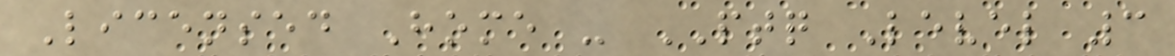Licensed Home - PTQ Level 3
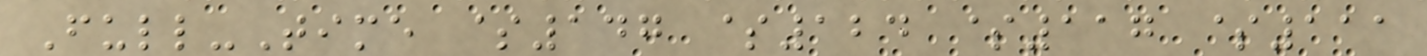Full-Time $147 $124 $117 $111
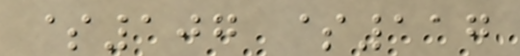$107 $117
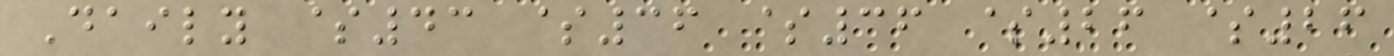Daily $43 $36 $36 $26 $26
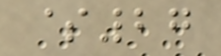$27
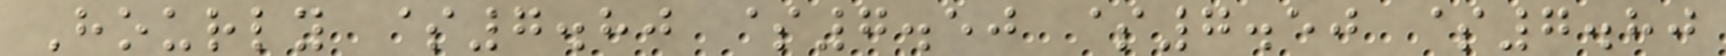Hourly $7.80 $7.50 $7.50 $7.80
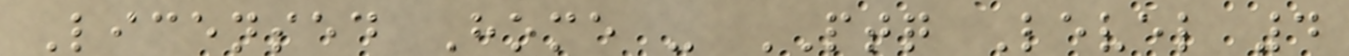Licensed Home - PTQ Level 4
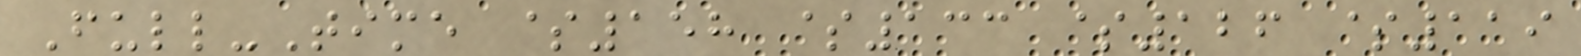Full-Time $158 $133 $126 $119
